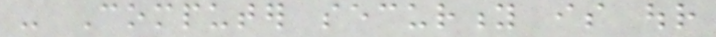- Computer security is our
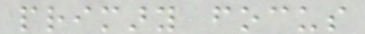primary focus
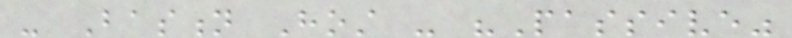- Bastion Host - "Passive"
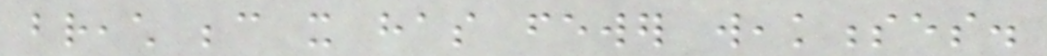breach because it has fewer weaknesses.
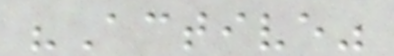"Active"
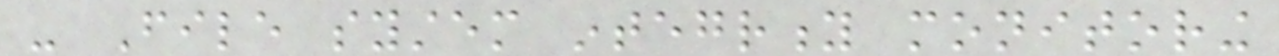- File system integrity monitoring
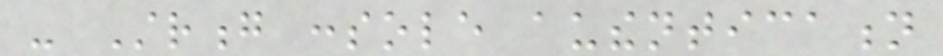- Strong console authentication
